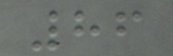86
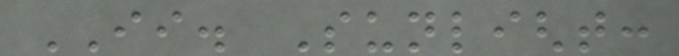II. Sunlight:
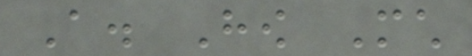A. How Much
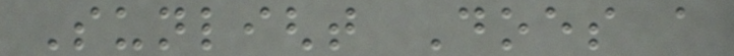Sunlight Does a
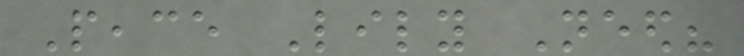Peace Lily Need?
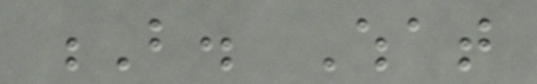B. What
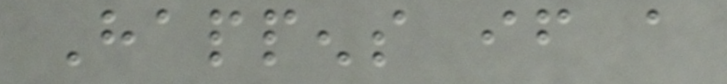Happens if a
